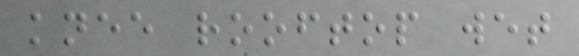knee rooftop wet
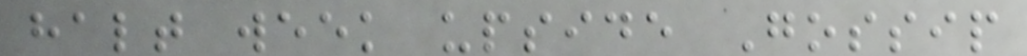halt week upside Gossip
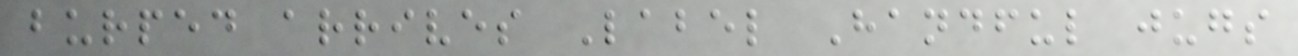burped arrives Label Handful jugs
